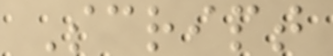Script
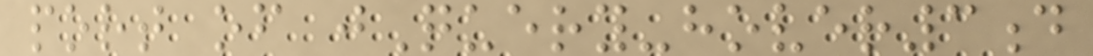port of jQuery-hover3d
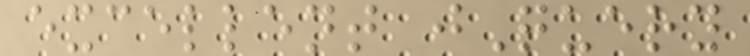excellent jQuery
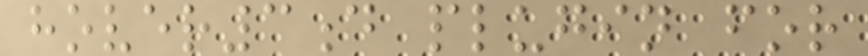hover3d plugin for
